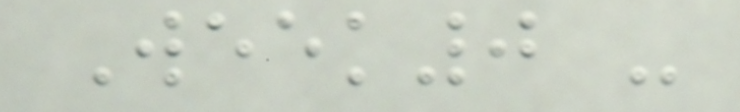Week0 -
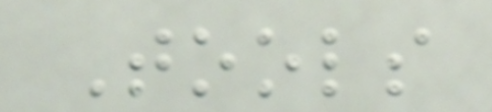Tools
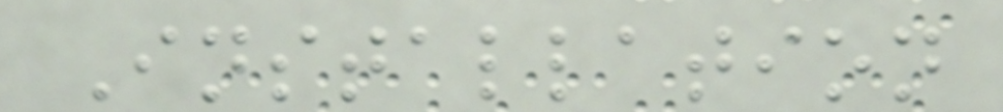Installation
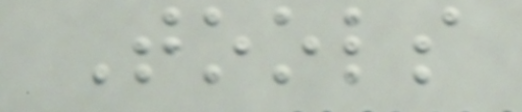Tools
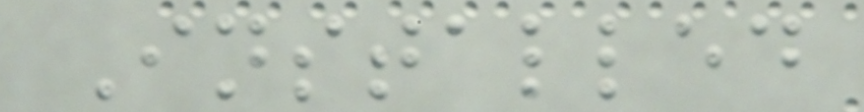Installed
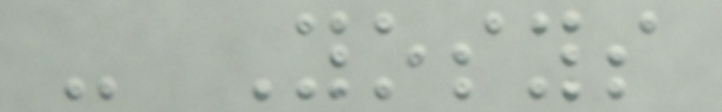- Yosys
